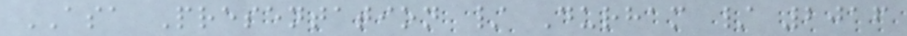ASA Presentation / Durham / 2016
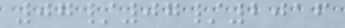07/07/2016
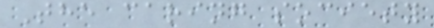The caring society
